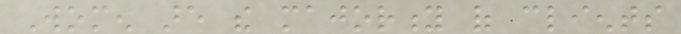Women are the majority of clients
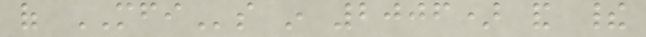of MFIs in 2006) and their
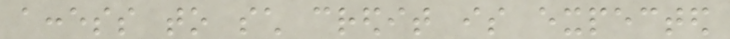access to such credit is expected
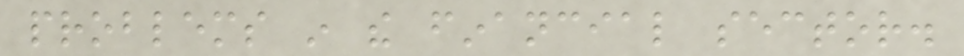problems in the financial sector.
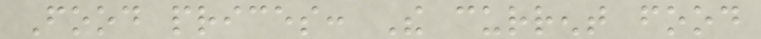Food prices: The current food
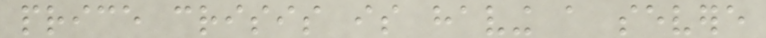price crisis is having a severe
